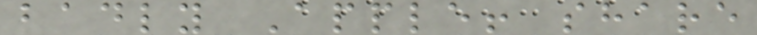badly Apple! share
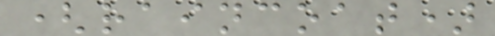(raincoat)
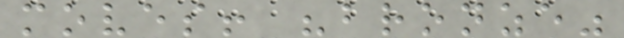moves! "bronze"
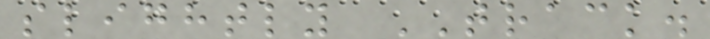slightly TRACK.
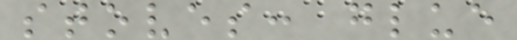stoves: glue
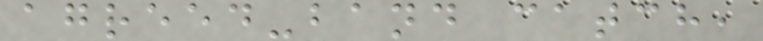agreed-band catch,
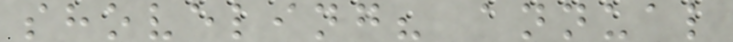shoveling? annual
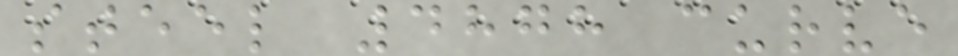steel 4878 curve
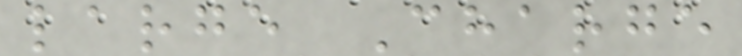large Charge
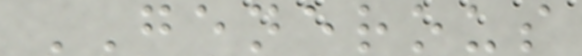GENEROUS
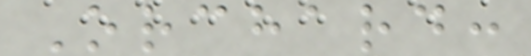Orchard:
